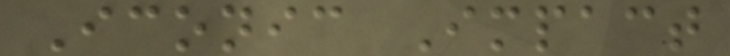Iconic Impact
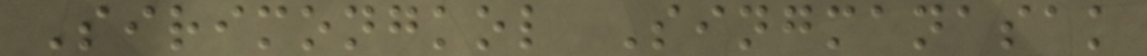Sirimongkol Singmanasak
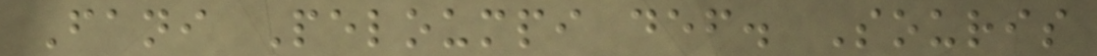Fani Peloumpi def. Souris
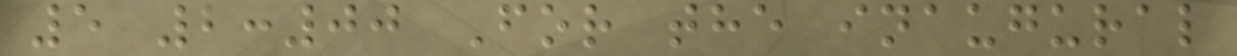5 2:00 For the inaugural
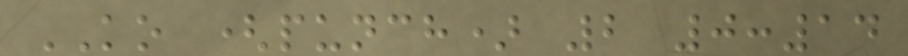KO (punch) 2 0:14
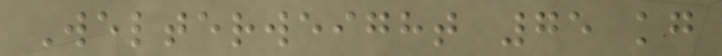Welterweight 75 kg
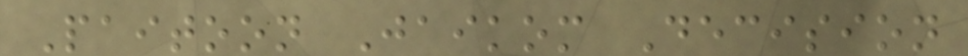Paitoon Jaikom Decision
